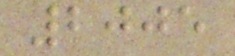2005
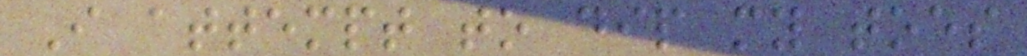I attempt to dip my toes
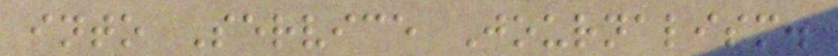into Service Journalism.
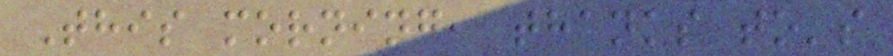This morning, thanks to's
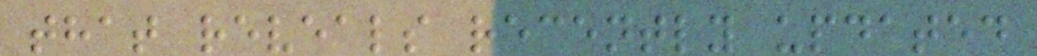that reveals recently updated
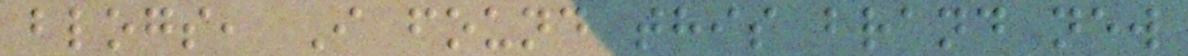blogs, I found this brand new
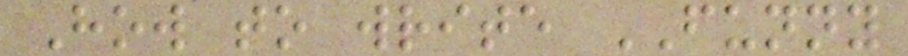How to write FUNNY
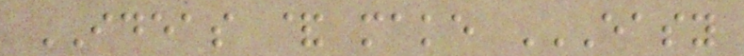IDEAS & make EASY
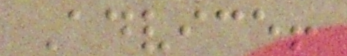Advice!
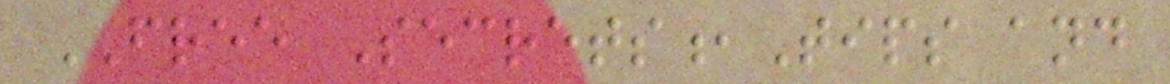FREE Secrets,Tips and
